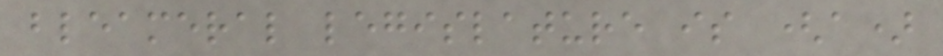bleameral legislature is (a)
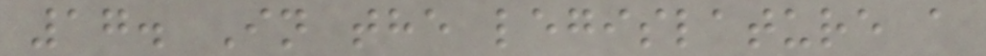17. In the legislature a
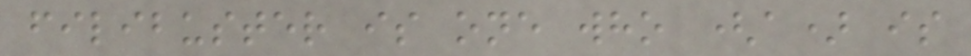filibuster is one who (a) is
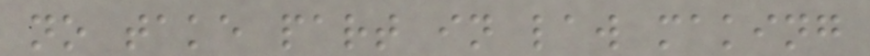no take part in law making
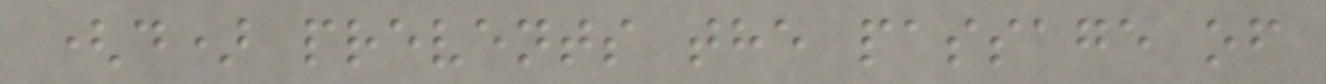(d) prevents the passage of
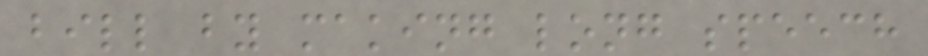bill by making long speech
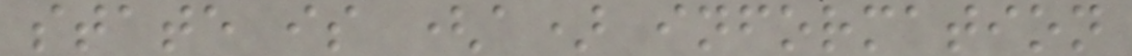state is (a) information
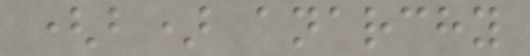(b) anarchy
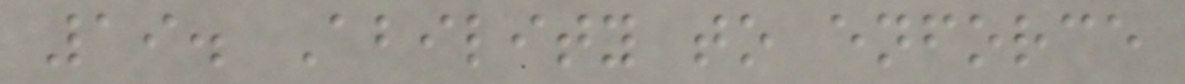19. Ability to enforce
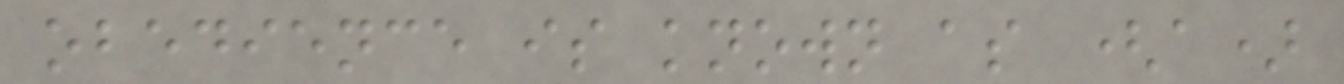obedience is known as (a)
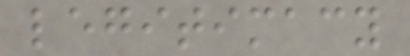legitimacy
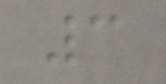3
